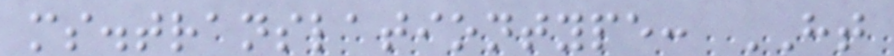ms.translationtype: HT
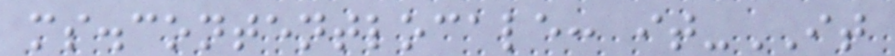ms.contentlocale: it-IT
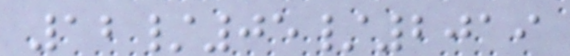12/05/2019
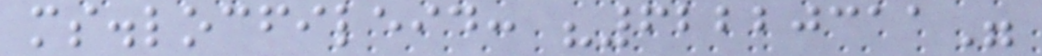ms.locfileid: "62220311"
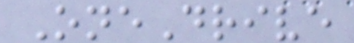OneDrive
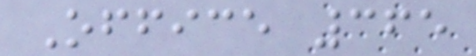Office 365
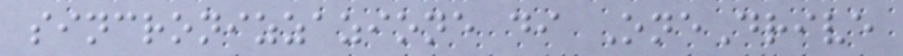sincronizzazione di OneDrive
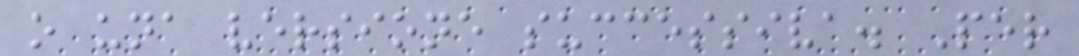o una versione successiva. Per
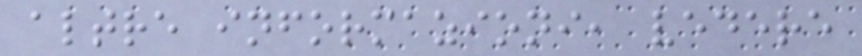altre informazioni, vedere
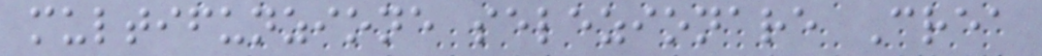multifunzione selezionare Crea
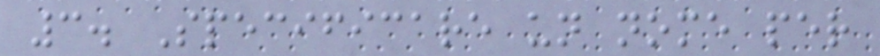3. Specificare un nome per
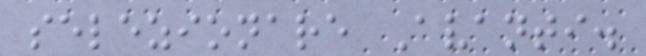selezionare Avanti.
